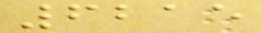6215
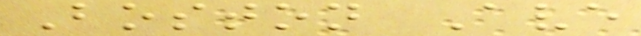Boston Ave
